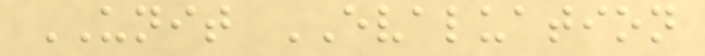UNIT EVALUATION
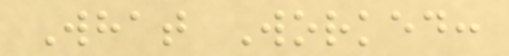What Worked:
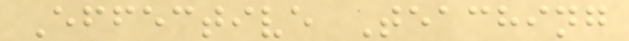Effective Teaching
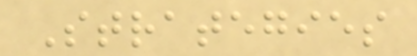Strategies
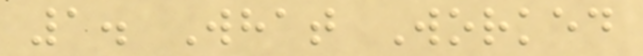1. What Worked
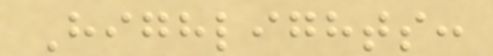Highlights:
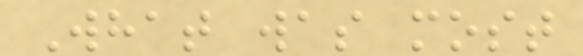What was most
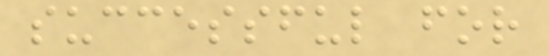successful for
